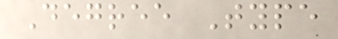Degree Type
